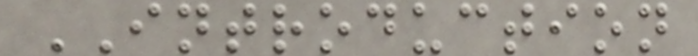INTRODUCTION
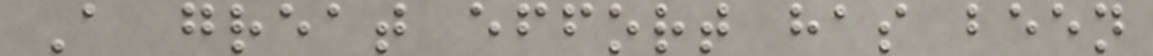A great effort has been
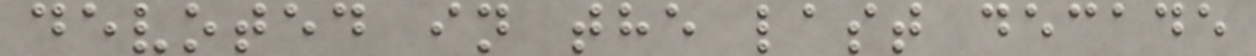devoted in the last decade
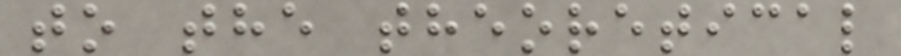to the theoretical
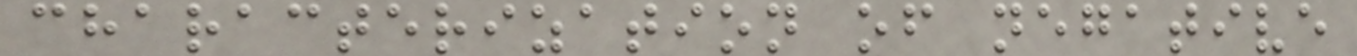characterization of negative
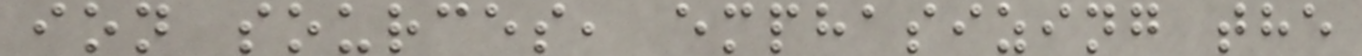ion sources, emphasizing the
